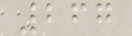267
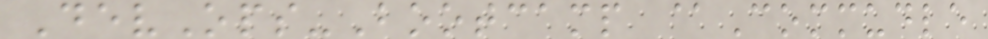DevOps-Bootcamp @Commudle
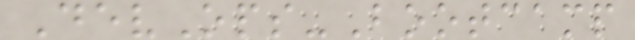DevOps-Bootcamp
